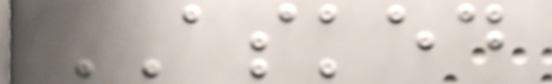ASKED
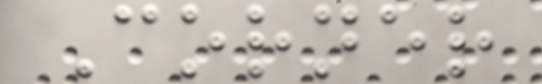Corner
